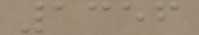1356
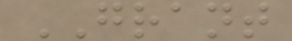GRANT
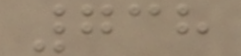738
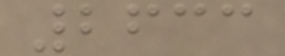2633
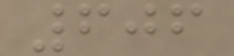606
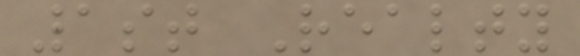1st Realty
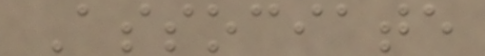Associate
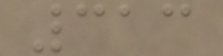313
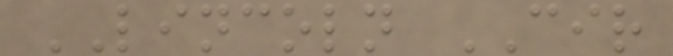LINCOLN CIR
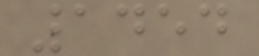1454
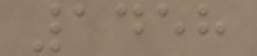1458
